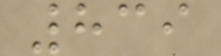839
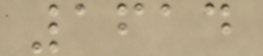1614
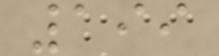199
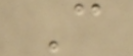C
